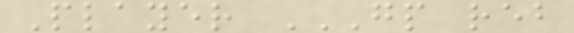Player GP REB
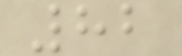82
